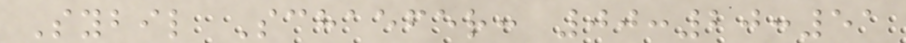Sybil Schaefer: 00:20:51
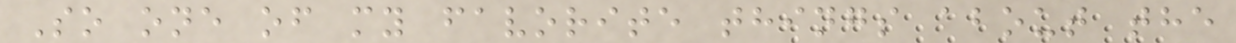So one of my favorite things about the
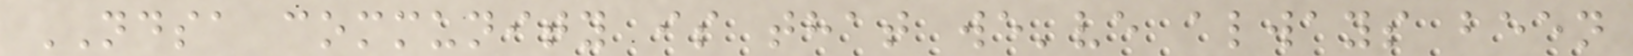NDSA community is that we've always been
